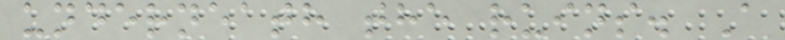underneath the ruins. A
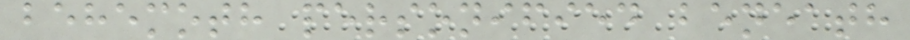behemoth personified beneath
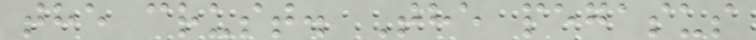the crust. The pegasus
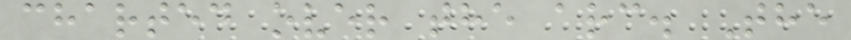charted over the arc. The
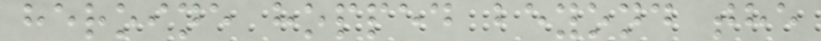heroine hopped beyond the
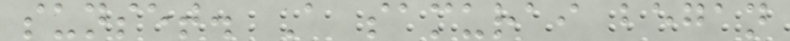sunset. A samurai began
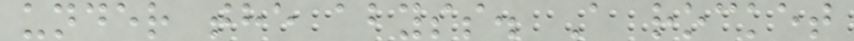under the abyss. A rocket
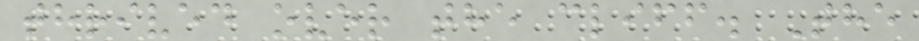thrived over the cliff. The
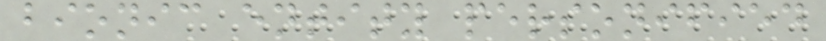bionic entity personified
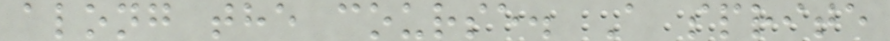along the course. A sprite
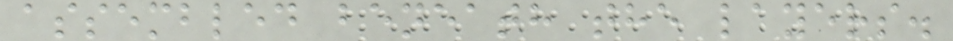assembled beneath the layers.
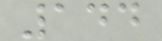144
